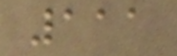111
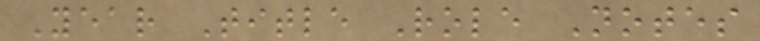Year Title Role Notes
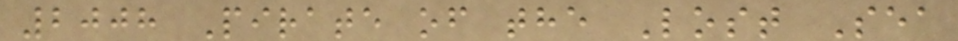2008 Pirate of the Lost Sea
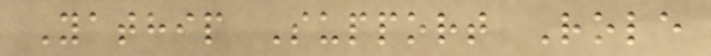Yathip Support Role
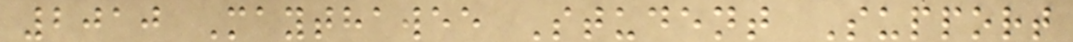2010 Maythawee Student Support
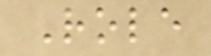Role
